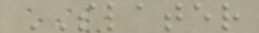SLATER
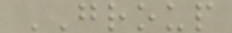GROUP
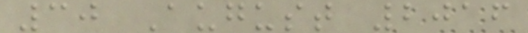30 August 2016
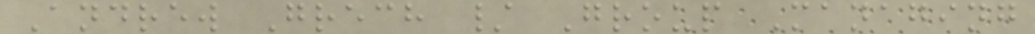Andrew Grech / Group Managing
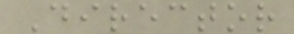Director
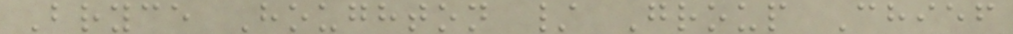Bryce Houghton / Group Chief
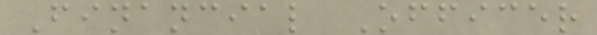Financial Officer
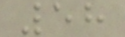58
